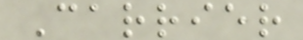Carrier
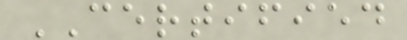CERTIFIED
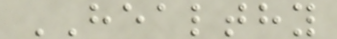HEALTHY
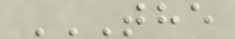THE
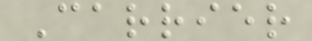Carrier
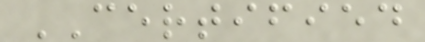CERTIFIED
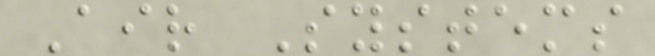Air Systems
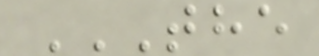THE
